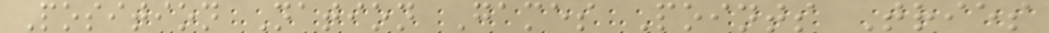Position Nation Games Points Tries
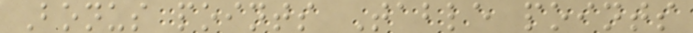Bonus points Table points
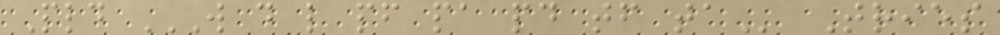Pld W D L PF PA PD TF TA Tries
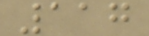117
